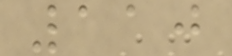110
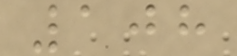108
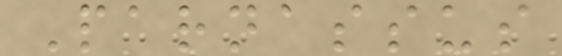Parnassus
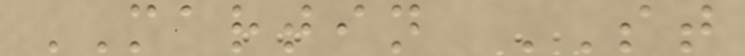MARTIN ST
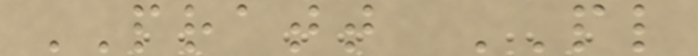PRATT PL
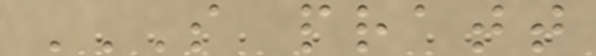S PRATT
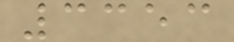3353
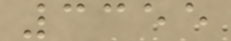3355
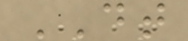DT
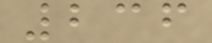236
